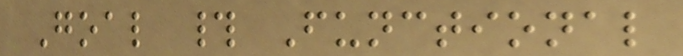Goal # Functional
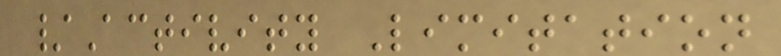/Activity Limitation
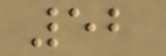52
